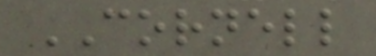CORNELL
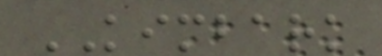KIMBARK
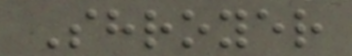Shroyer
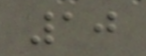10
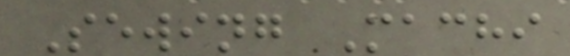Sewing Machi
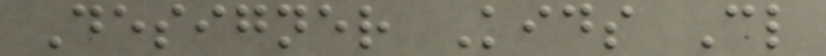Designer Kids Cl
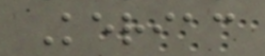Keriac
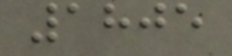1805
